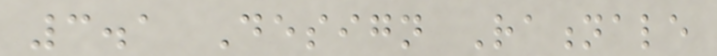3.1 Design Rationale
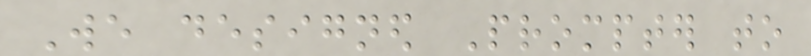We designed Prompter to
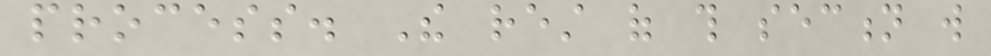process. The rest of this section will
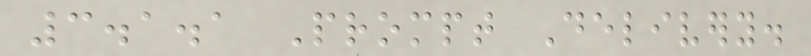3.1.1 Prompt Delivery.
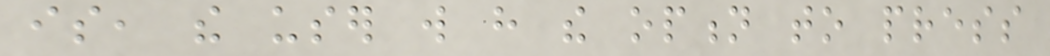is, the user will have the option to press
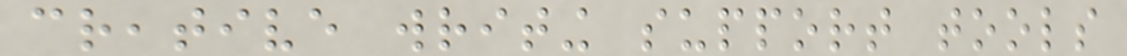creative writing support tools
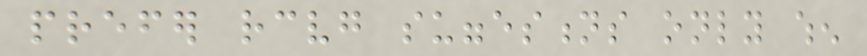prefer receiving suggestions only when
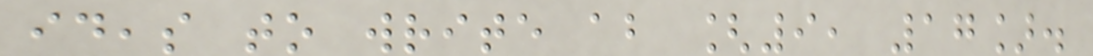ideas to write about [9, 17].
